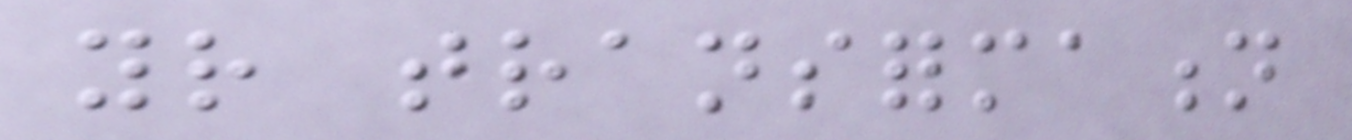your transformation
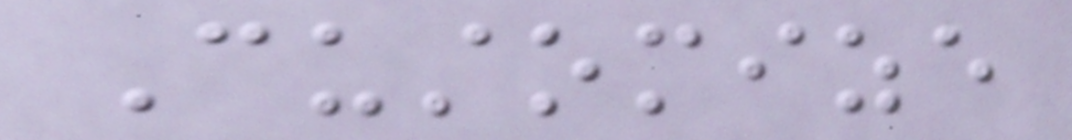Customize
